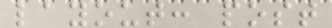layout: post
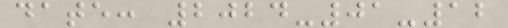date: 2024-01-12
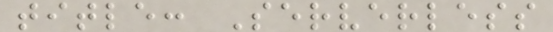title: Serverless
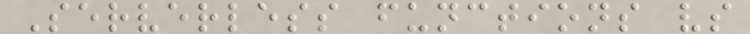Serverless functions vs
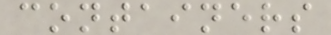containers
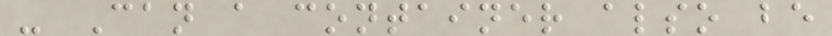- Can a container also be
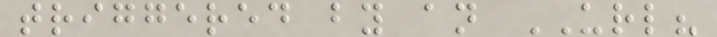triggered by an URL?
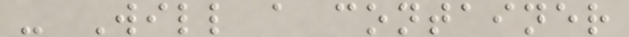- Will a container
